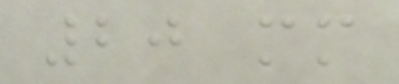20 mm
